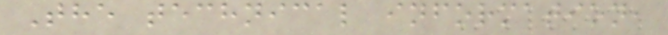The technical information,
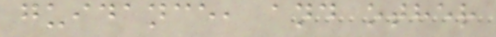guidance, and other
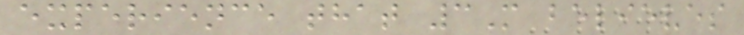experience that 3M believes
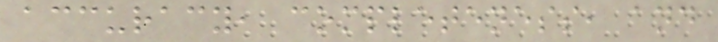accuracy, completeness, and
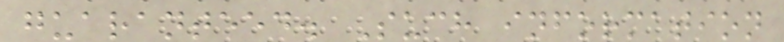guaranteed. Such information
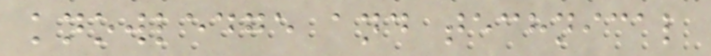knowledge and technical
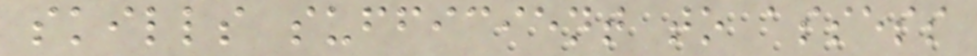skills sufficient to assess
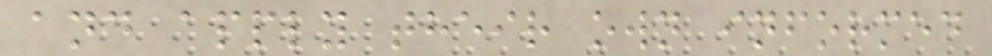and apply their own informed
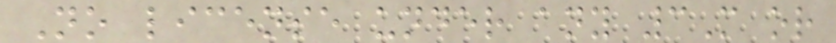No license under any 3M or
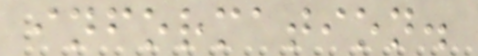information.
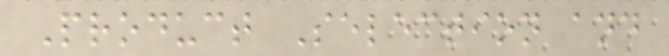Product Selection and
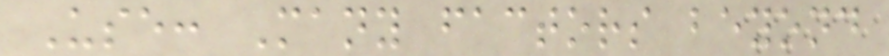Use: Many factors beyond
